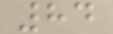84
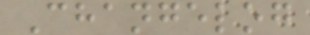Changelog
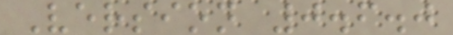Version 0.6.0
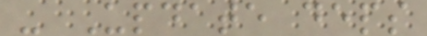- Update deps
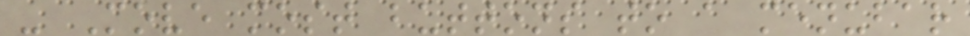- Move most buttons to a menubar
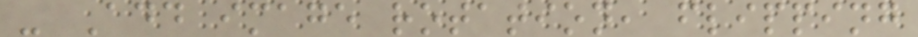- Add image rotation, flipping
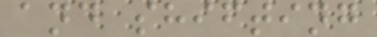and shifting
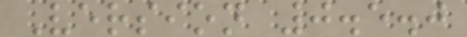Version 0.5.0
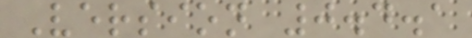Version 0.4.1
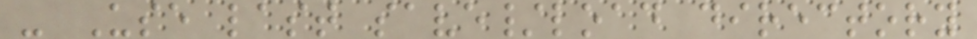- Use last save/load directory
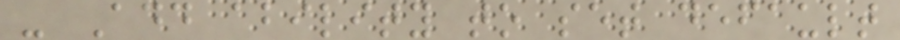- Add ability to set default
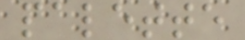palette
